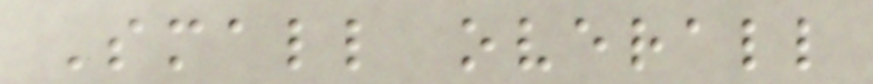Small overall
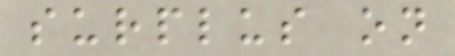surplus on
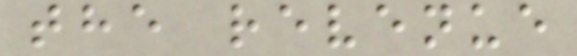the revenue
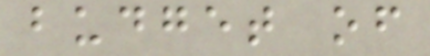budget of
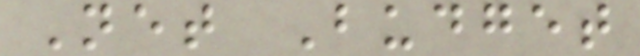Net Budget
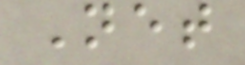Net
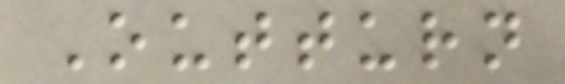Outturn
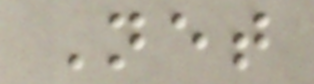Net
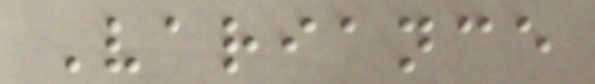Variance
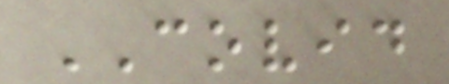COVID
